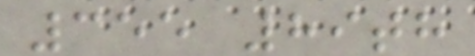355 89th
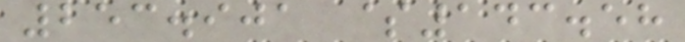253.901 $143.58
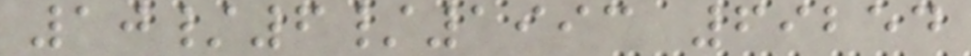10/6/1993 69254
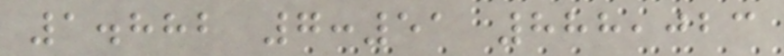1.882 7:51 888,023
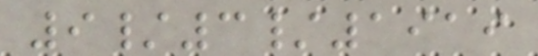9/3/1919
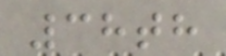38th
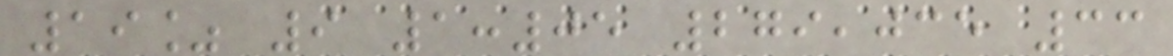19% 9 1:05 279,035 33
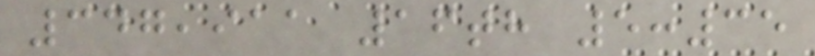347,911 16th 5:35
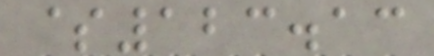$123.13
